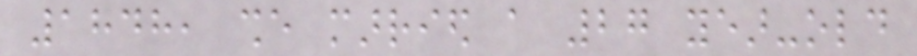1848, she married a 27 year-old
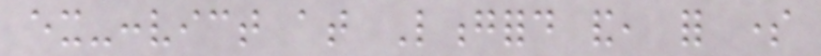ex-convict at Longford and, for some
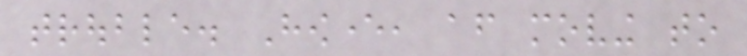trouble. However, after moving to
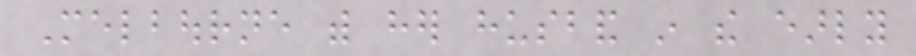Melbourne with her husband in the early
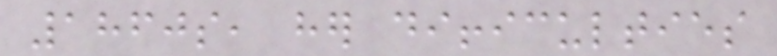1860s, her difficulties
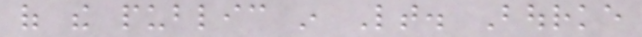of the public in Lt. Bourke
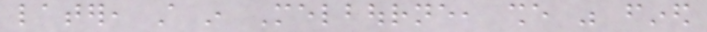later, still in Melbourne, she was fined
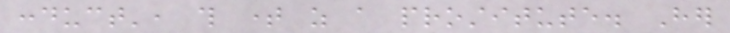conduct', this time as a prostitute. Her
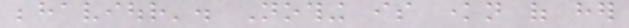behaviour'. Nothing is known of her
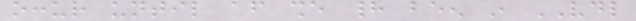occur until after she had been in VDL
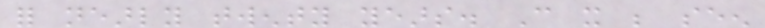for nearly twenty years. Can it be seen
